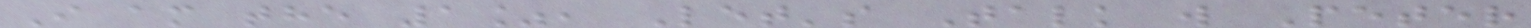I am the 1%, Let's Talk w Peter
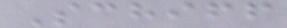Schiff
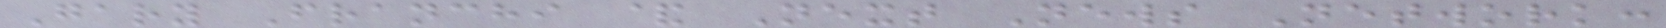Gary Franchi & Next News Network:
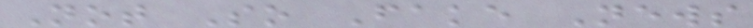Not So Fake News
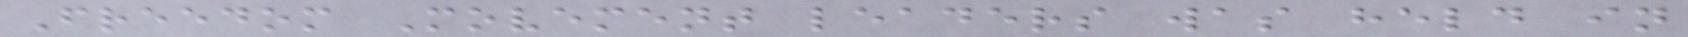Freedom Movement leaders was held in
